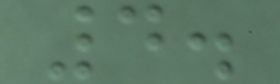4.
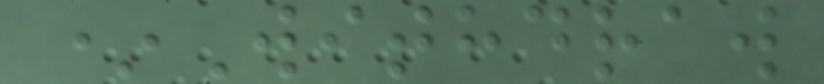*Withdraw
